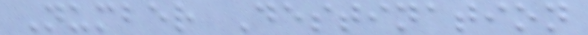Number Destination
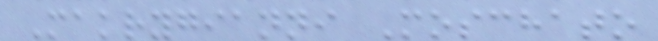Makrygianni Moschato
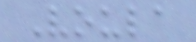Voula
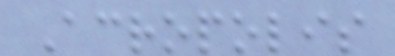Acropolis
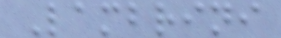Lambrini
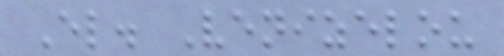El. Venizelou
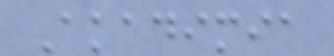Akadimia
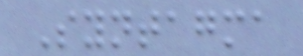Syntagma
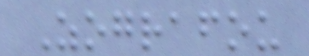Zografou
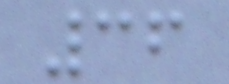36
